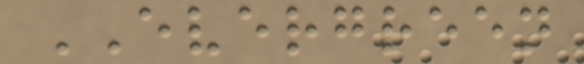EVERGREEN
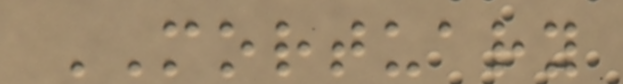MORTUARY
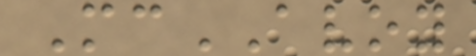McAVOY
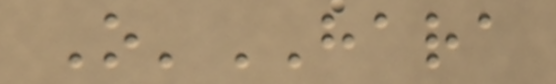O'HARA
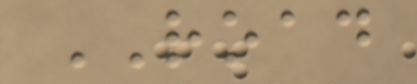ROAD
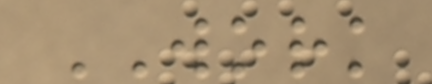WORK
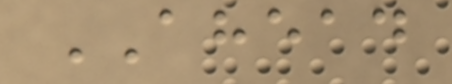AHEAD
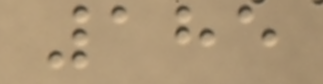185
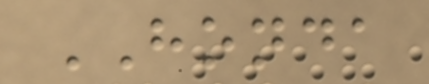HONDA
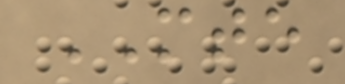MTE
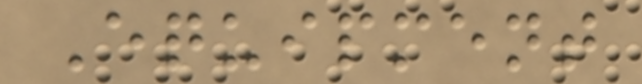Equipment
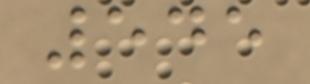545
